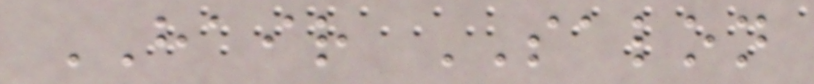HAIR SALON
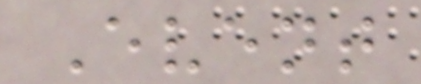Event
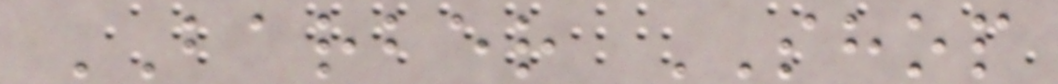BARBER SHOP
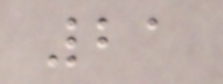21
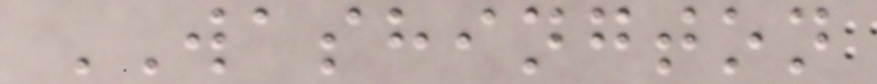WASHINGTON
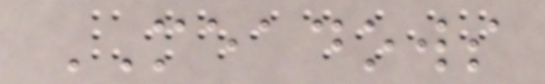MEADOWS
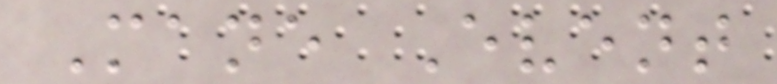Mane Event
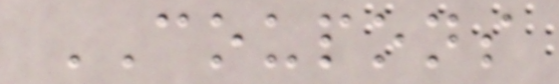COUPONS
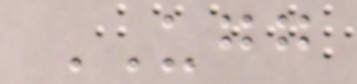UGG
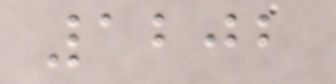1202
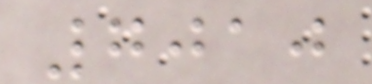7010
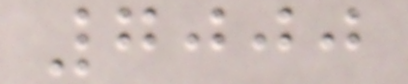7000
